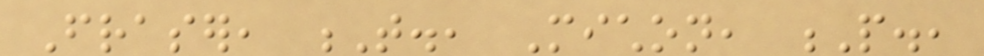Fraser, T., Michon, P.,
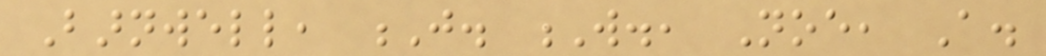Barnwell, J. W., Noe, A.
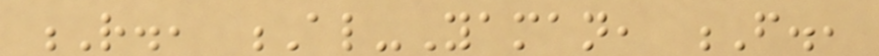R., Al-Yaman, F.,
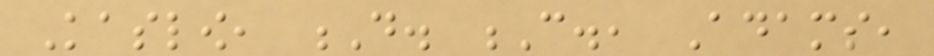Kaslow, D. C., Adams,
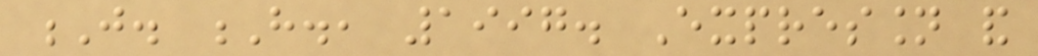J. H., 1997. Expression and
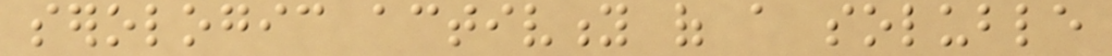serologic activity of a soluble
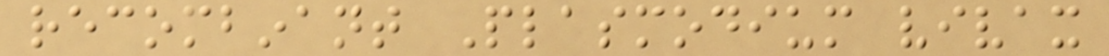recombinant Plasmodium vivax
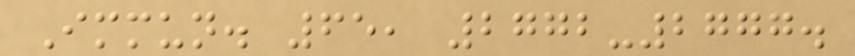Immun. 65, 2772-2777.
